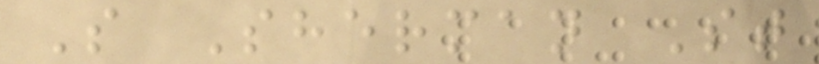S Sherman St
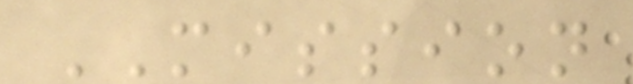MISSION
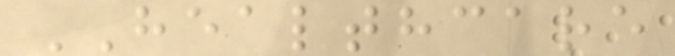HEALTHCARE
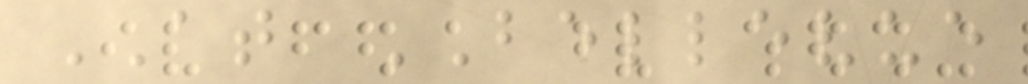AT BELLEVUE
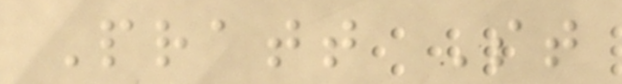Pratt St
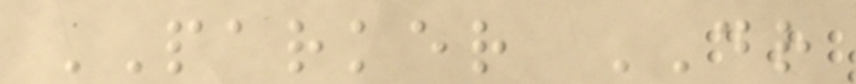PARKER DR
